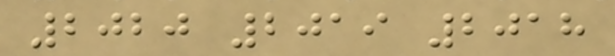2020 2019 2018
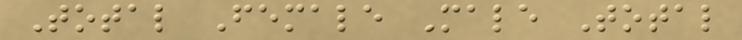Total Female Male Total
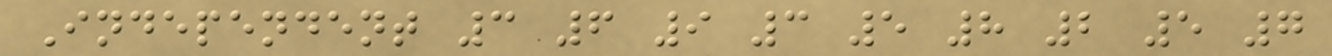Independent 3 6 9 3 5 8 2 5 7
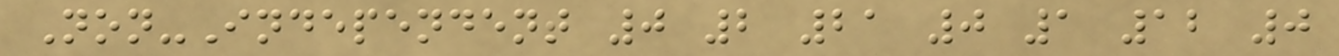Non-Independent 0 2 21 0 1 12 0
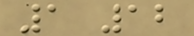1 12
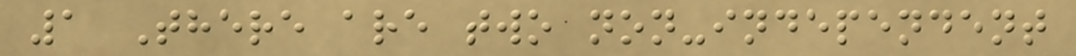1 There are two non-independent
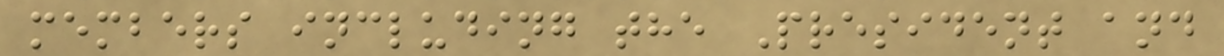members including the President and
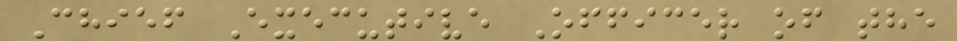Chief Executive Officer of the
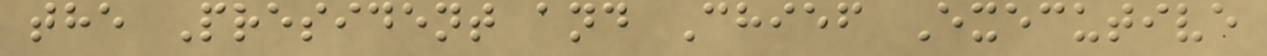the President and Chief Executive
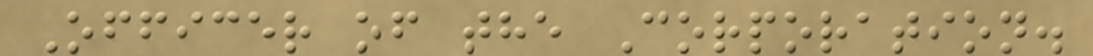Officer of the Corporation.
